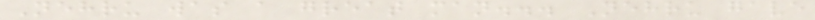Nehru was a great man... Nehru gave
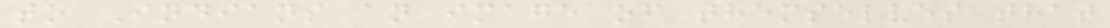to Indians an image of themselves that
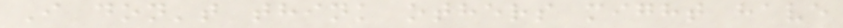I don't think others might have
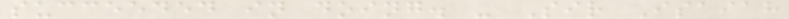succeeded in doing. - Sir Isaiah
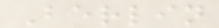Berlin
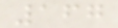167
